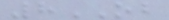8OB
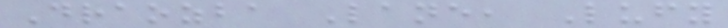Draozba Lane, Lufy
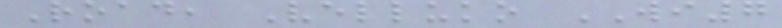Road, Velluko WI7
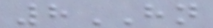8HN
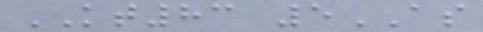KT83 5AS
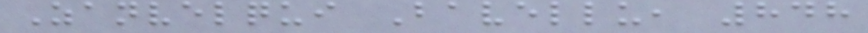Zanvelqui Bavellu, 848
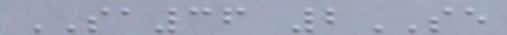SA36 2SE
